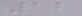12
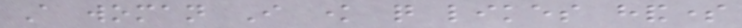A woman I know quite likes handsome
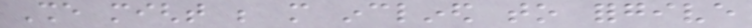She might be more inclined to forgive
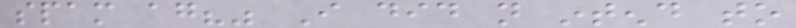spam again?" I did not intend to
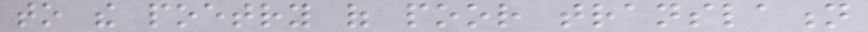to the poetry of poor translation
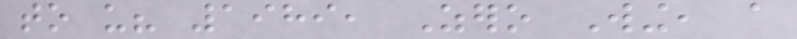to us? 1989, Zero Wing, a
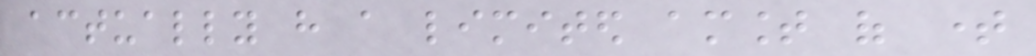actually have a limited amount of time
